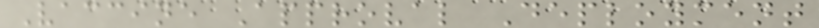Vaccine Approval Deployment
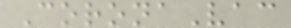CoronaVac
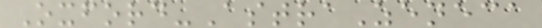Oxford-AstraZeneca
